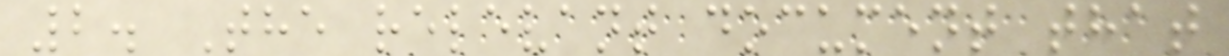2. The relevant document that
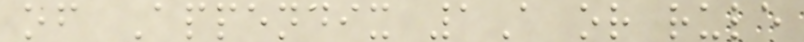of Appendix 1A or rule
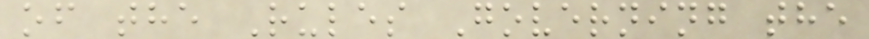of the Rules Governing the
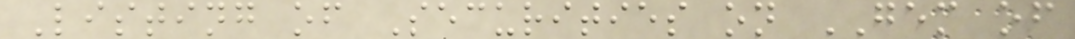Listing of Securities on GEM of
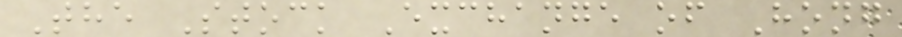The Stock Exchange of Hong
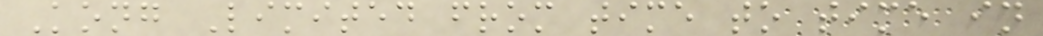Kong Limited from time to time in
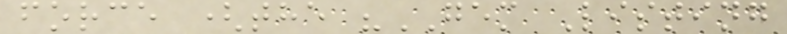force (the "GEM Listing
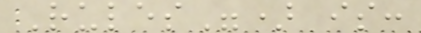Rules") is:
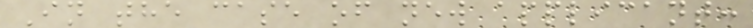In the case of new applicant:
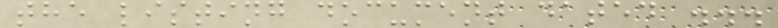the listing document dated ...
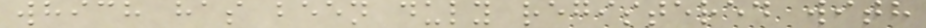which has been duly registered with
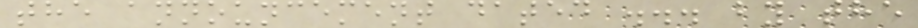the announcement dated ... by the
